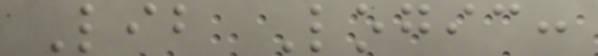Lib Logic:
